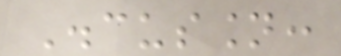Discussion:
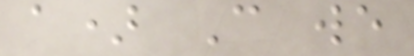a) Can we
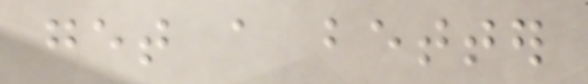get a better
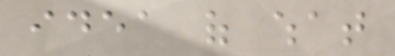idea of what
